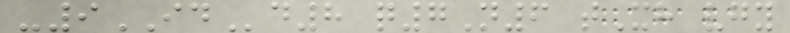-9IDd8 q7N6 tXh vgy
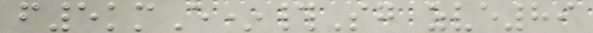f5kmE*#Sg zve89
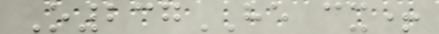O237HE cx+
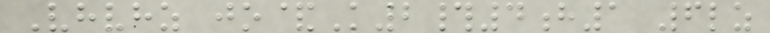Vhvhz jo&K2#4h1 6lz
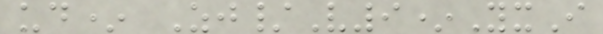ud* Zj/V9*YxI
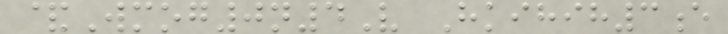&Wmog0n4V Hkihih3e
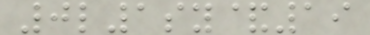0l1sy&19
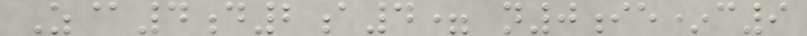Z@4d2a4= n0ie*c9
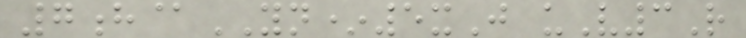7h@YN*5xJ uV3R
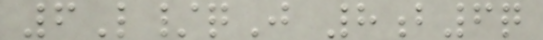6L/qJ 8b6q
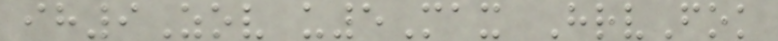ih9Zov u5Max HrvFok
